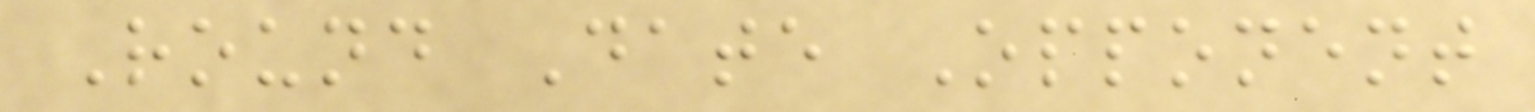Round Date Opponent
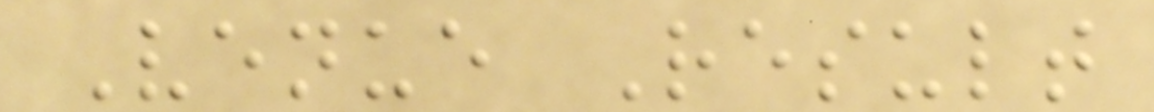Venue Result
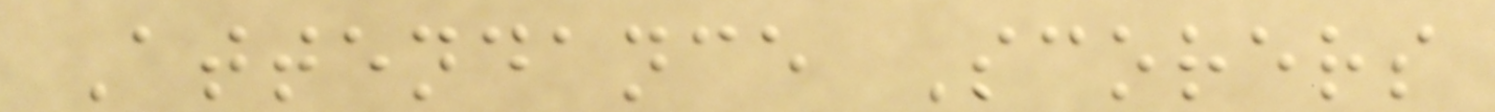Attendance Scorers
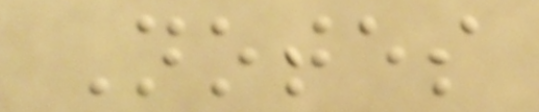Notes
